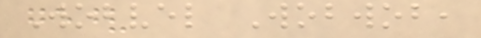Wobvel Wobwob,
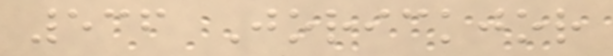536 Jorickjor
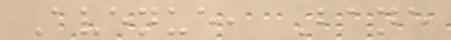Avenue, Bane
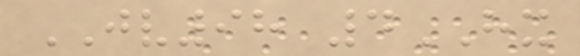JV98 4HX
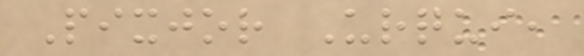Pixjor Urqui,
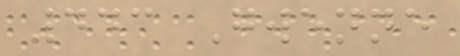443 Gwenne
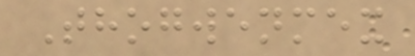Thogwenmex
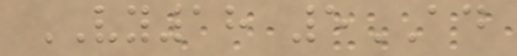VY18 5AD
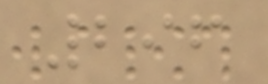296
